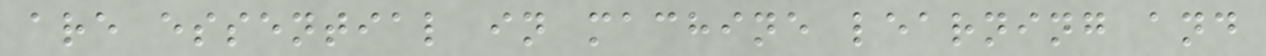are essential in machine learning and
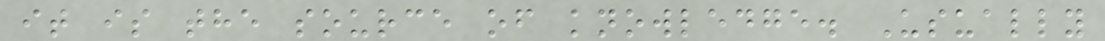it is the source of knowledge. Usually
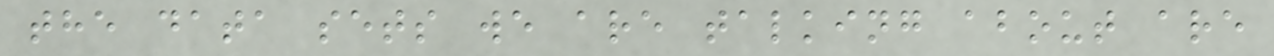the data sets we are talking about are
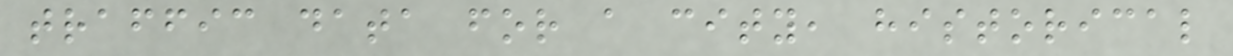traffic data for a city, historical
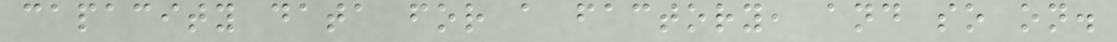capacity data for a factory, and so on.
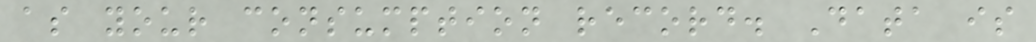as your consumption record. Data is
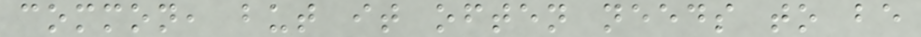common, but it often needs to be
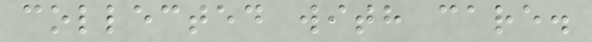collected with care.
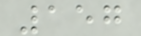157
